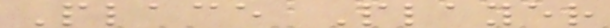Place Player
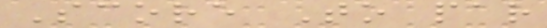Score To par
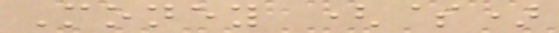Money ($)
